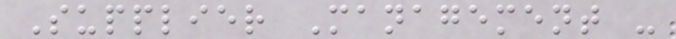Supplier Management -
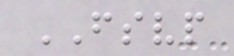FSVP
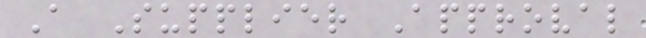A Supplier Approval
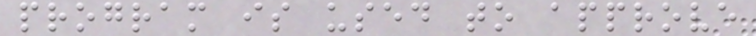program is used to approve
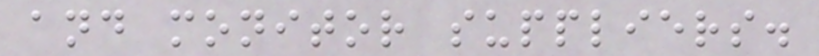and monitor suppliers.
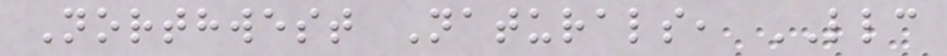Northwest Naturals, LLC
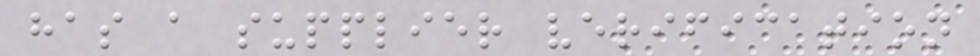has a supplier verification
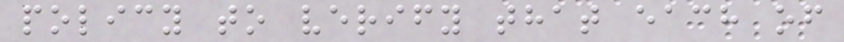policy to verify that each of
